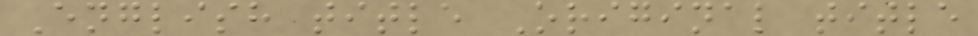English title Original title
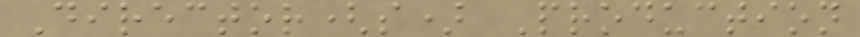Director(s) Production
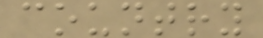country
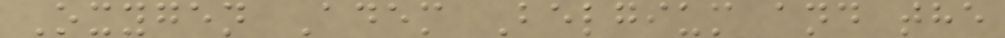Oxygen Adem Belgium and the
